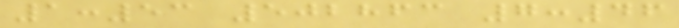1:53 502863 7:46
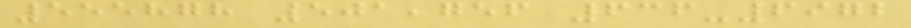555878 501,756 636-6972
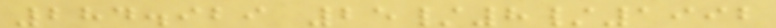284.929 25/8/1992
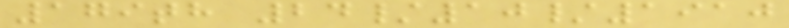179th 24/10/1910
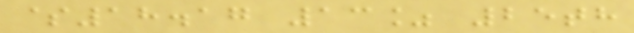$18.17 13% 25th
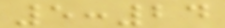5:24
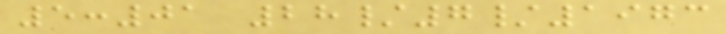5:01 28/7/1973
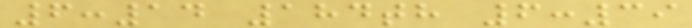6:14 184th 6:39
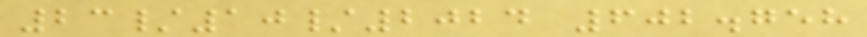23/10/2024 602.758
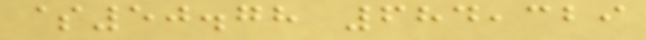$50.78 684,329
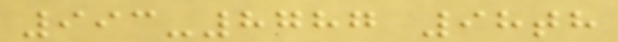993-8787 98th
